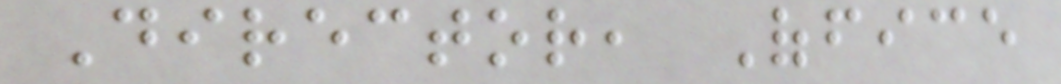Director, Office
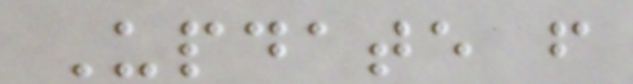Update from
